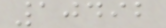10492
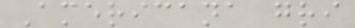Americana gri
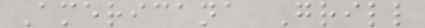Americana Grill
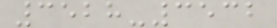3528-3532
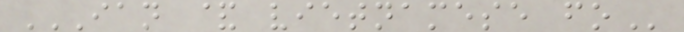IAN & VIETNAMESE FO
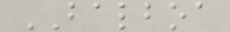BALBOA
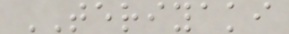TERIYAKI
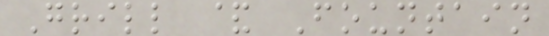Grill & Fountain
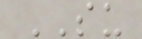SU
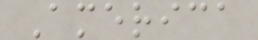America
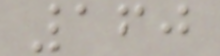160
